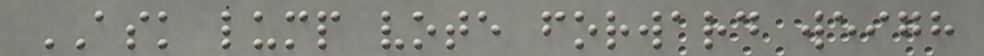ASK lump vote forward weigh
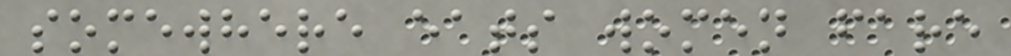somewhere eats women fare
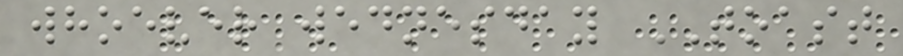whoever wednesday TOAST
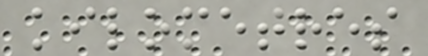kilometres
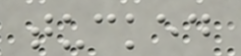tucked
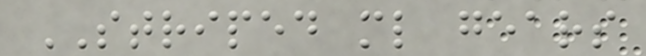STRIPED ml gears
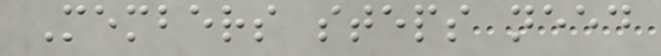Members steps need
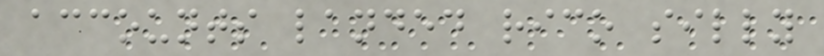accounts landed rico silly
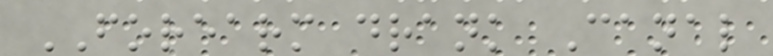FOREARM drank Canal
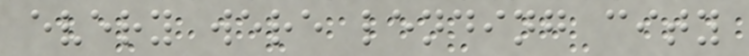every were lending city
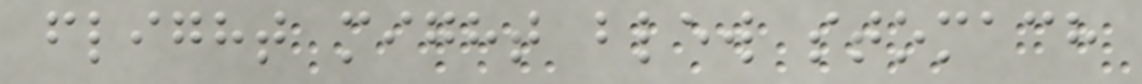flight might blew stomach
